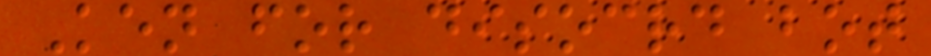Ken for disocrd bot
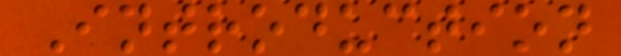Introduction
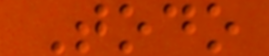Todo
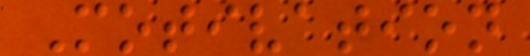Motivation
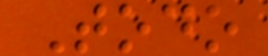Todo
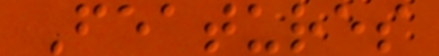Features
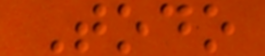Todo
